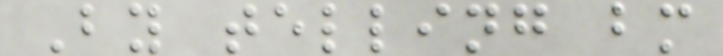By telling bm
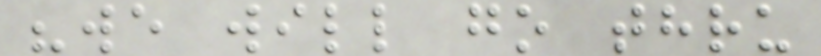"we will go thru
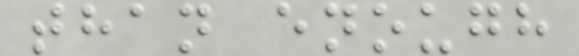than enough
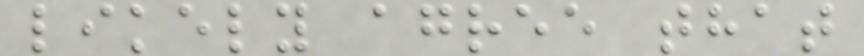likely agree that
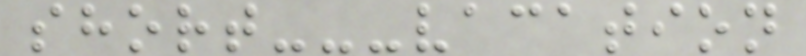short---vacation
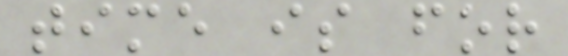time is for
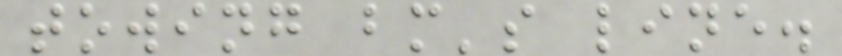towing bm's line.
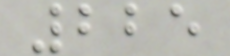225
